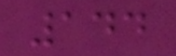144
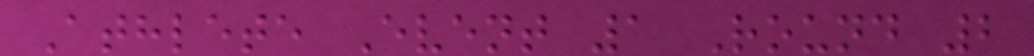Athlete Event 1 Round 2
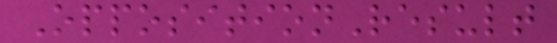OppositionResult
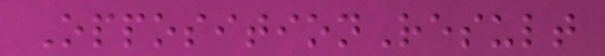OppositionResult
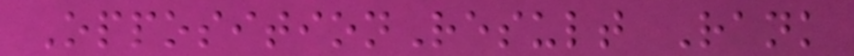OppositionResult Rank
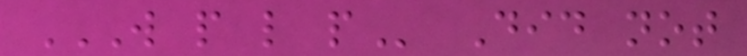W P L P Did not
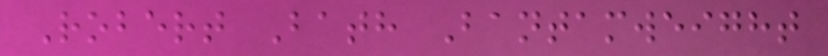Robert Bath Bantamweight
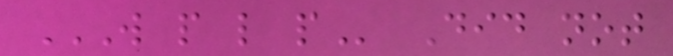W P L P Did not
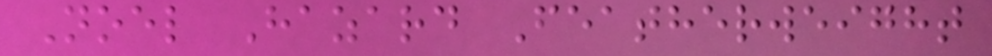Noel Hazard Featherweight
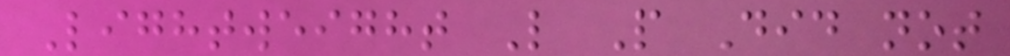Lightweight L P Did not
